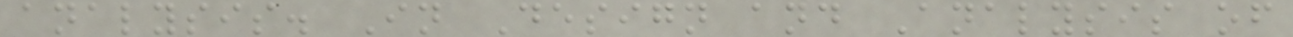analysis. In Design and Analysis of
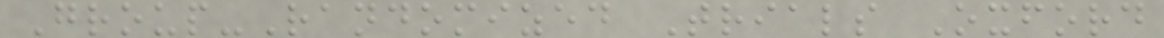Group-Randomized Trials Oxford
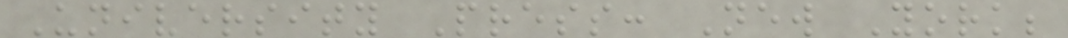University Press: New York;
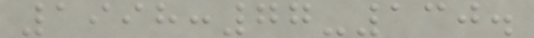1998:77-130.
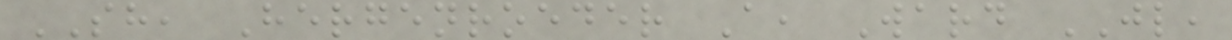SH, Hergenroeder A, Ward JL,
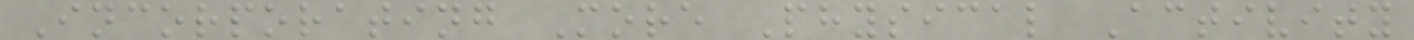Incorporating More Physical Activity
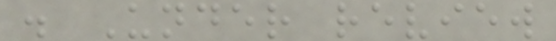. Under review
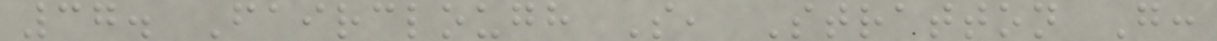37. Fairclough S, Stratton G:
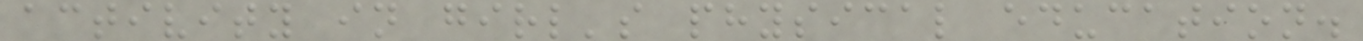activity in girl's physical education.
